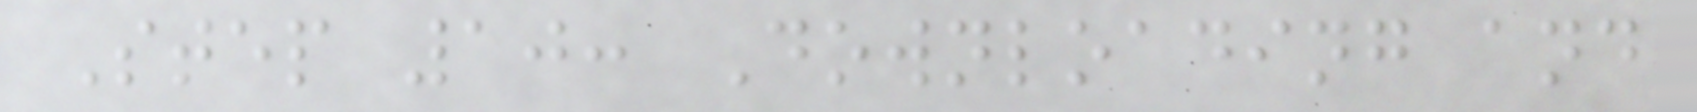Step 10: Downloading and
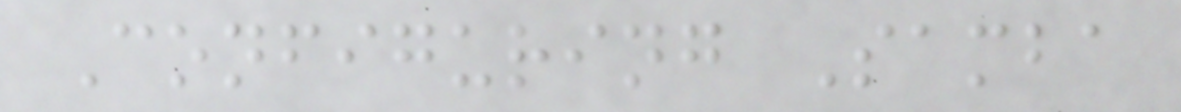Configuring Samba
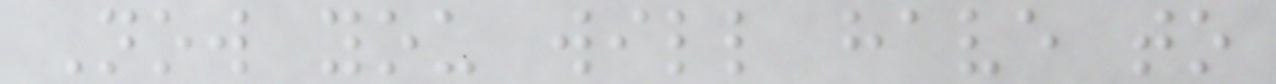Now you will have to
